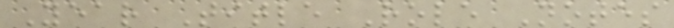Year Title Role Notes
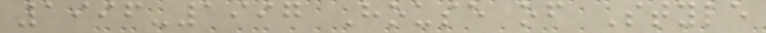1996-1997 House of Style
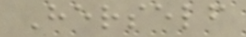Herself
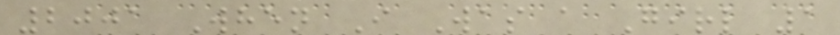2001 When I Was a Girl 1
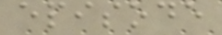episode
